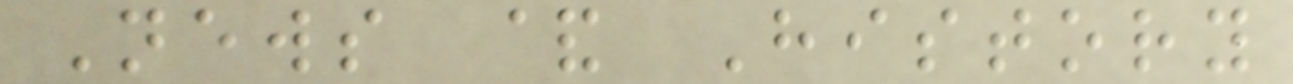News & History
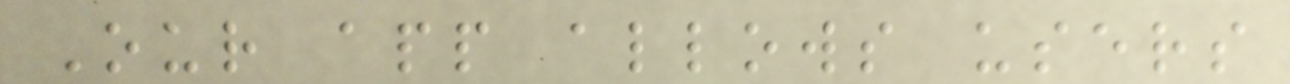Our app allows users
